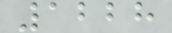1228
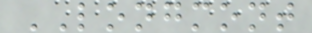LONGMONT
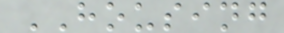HOUSING
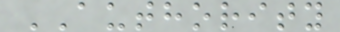AUTHORITY
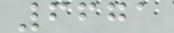6671
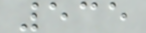535
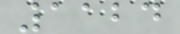1124
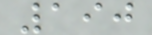190
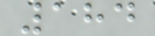184
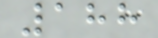188
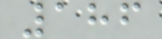186
